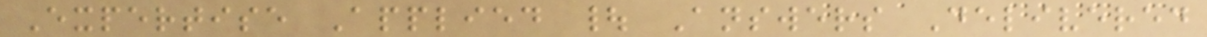Expertise Applied | Answers Delivered
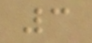3
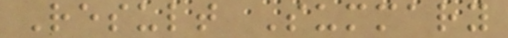Result Summary
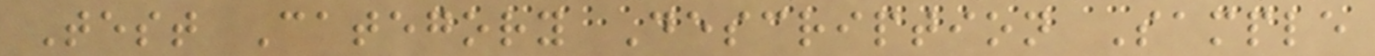Test Category Description Sample
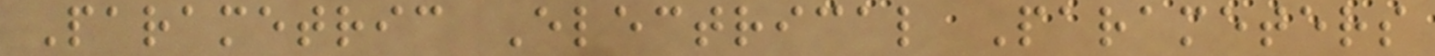Parametric Electrical Parameters
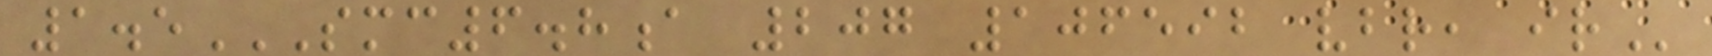1.5SMC6.8A 207 106592 VBR, IR
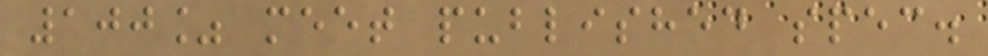100% meet published spec.
